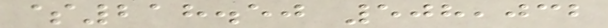$218.50 508,032
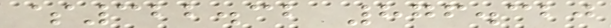$322.32 876.320
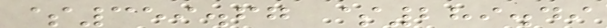$359.67 $289.49
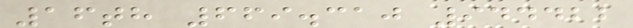16th 669.310 944422
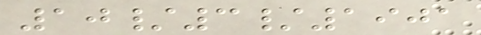10/3/1901
